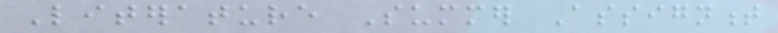Literature Summer Assignment
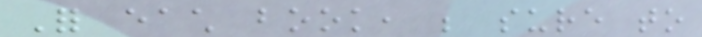For each book, be sure to
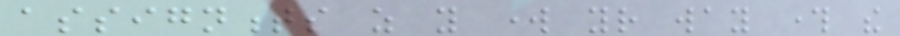assignments as you work your way through the
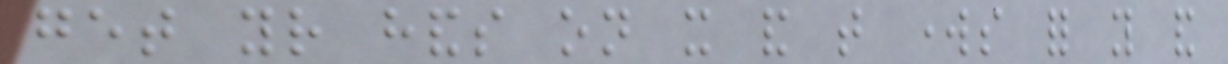get your hands on it and that works for you and
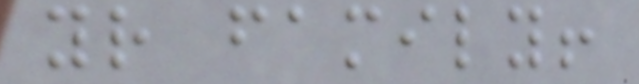your family!
